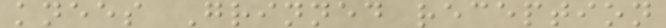knees Grinned reception
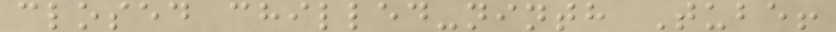closed chilled-ninth Tube!
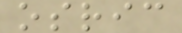osric
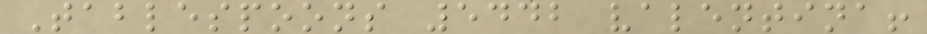Tablespoons 5442 valentina!
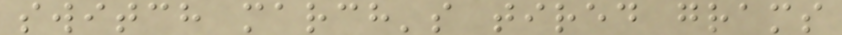switch march's tired grams
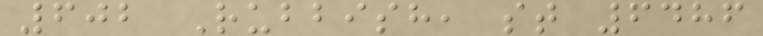602 Rubbish, st 6486
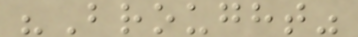"Brought"
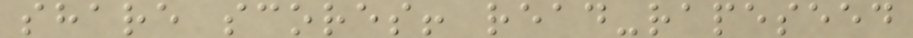share scores! read-rapeseed
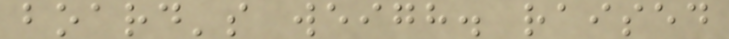board's weigh. raised
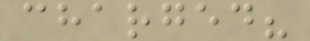charged?
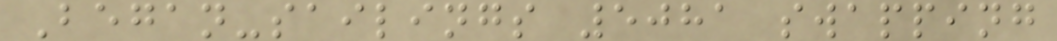Began-sailings 5081 swapping
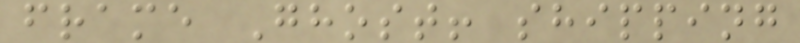frame Ghost! shipping
